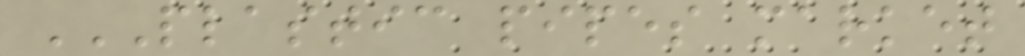PLASTIC PIPES MARKET
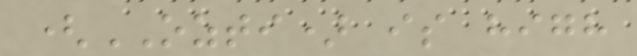(OZTI) is high
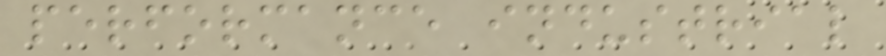performance industrial
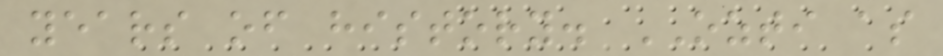years of history. OZTI as
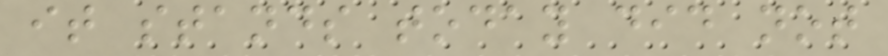it stands today did not
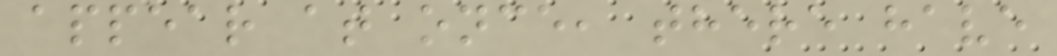appear at once, there have
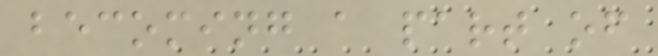becoming a part of
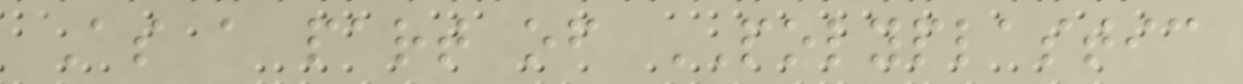As a part of POLYPLASTIC
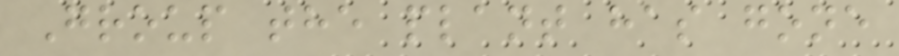Group the plant has gone
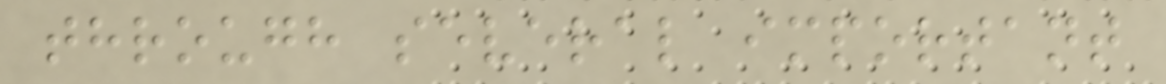through several important
